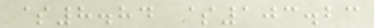$8.84 $103.23
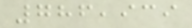786,939
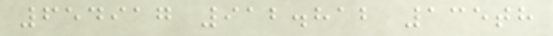654917 912.812 135th
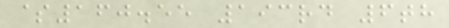$160.55 193rd 6th
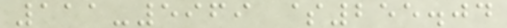111-5969 $255.04
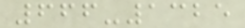666-1325
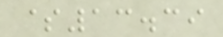$13.39
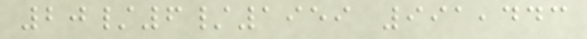20/6/1959 991,443
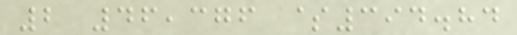2 46,376 $394.84
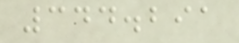344.291
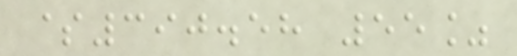$390.58 55%
